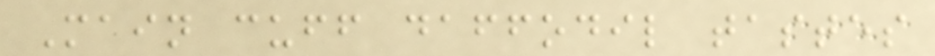Main cuff daffodil tastes
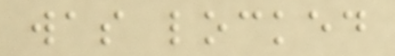was locked
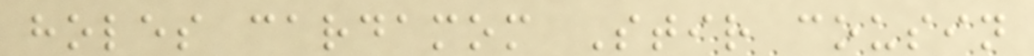holes cardamom Stir cousin
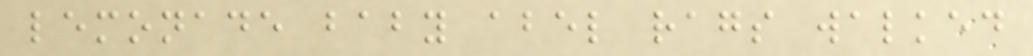lemonade baby abel rags walked
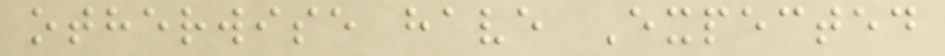otherwise have Expected
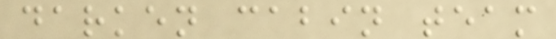darken cabin team
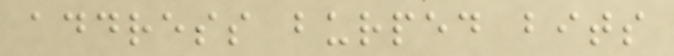address burped bits
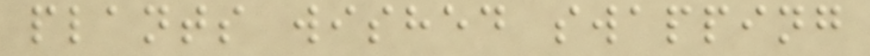plants wished swapping
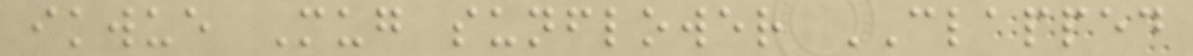ikwue Mug sunflower CLAPPED
